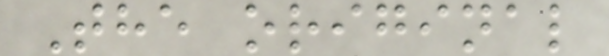The original
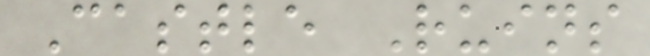Castle Ruins
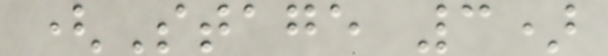(Stage 3)
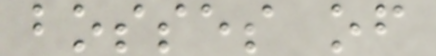bosses of
